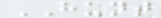HUNT
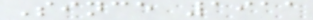Since 1911
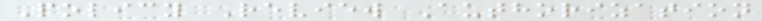Policy Review Authorization
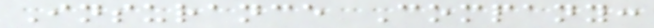Insurance Company:
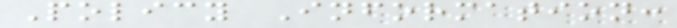Policy Information:
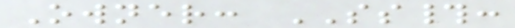Owner: SS#:
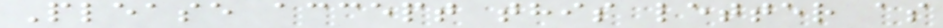Please accept this letter as
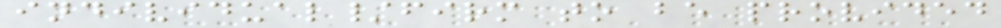individual/firm to be provided
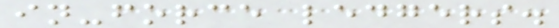in-force ledgers.
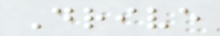Drive
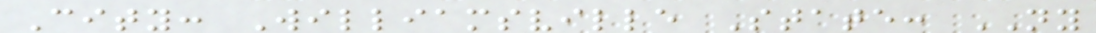City: Williamsville State: NY
